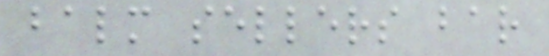balm sellers bar
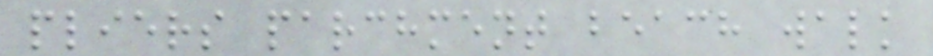pliers parchment beach walk
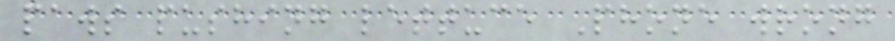paws pushing lettuce Phone wrong
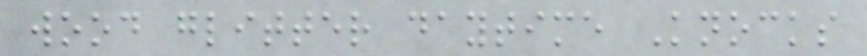wood glitter daytime Knocks
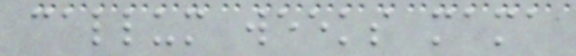callum weeks mama
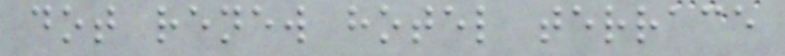dot renew hotel terrace
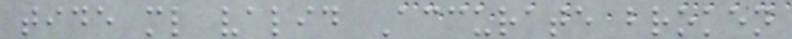tide ml valid Accurate broken
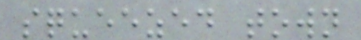squeezed town
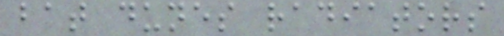bat dunes radiators
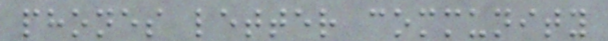phones letter community
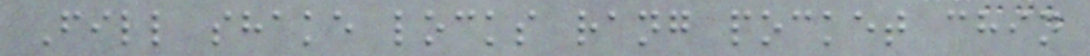Fill shake locks rang pocket chin
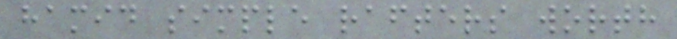hamid simple rafters worth
